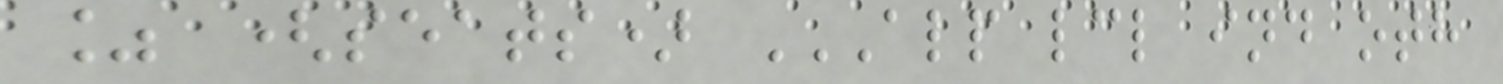% (seats) ALP LCL IND OTH
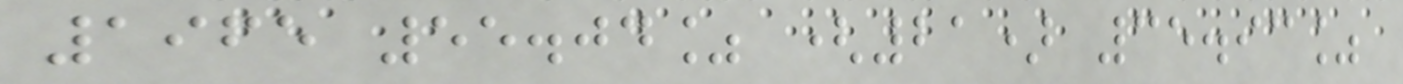1965 55.04% (21) 35.93%
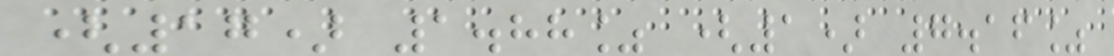(17) 1.88% (1) 7.16%
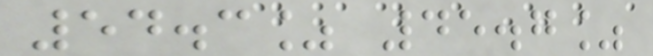54.3% 45.7%
